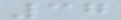37
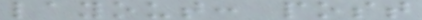layout: post
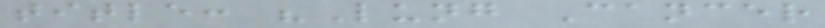title: "Lung Cancer
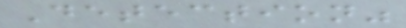Detection"
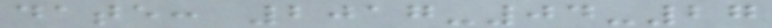date: 2017-04-27
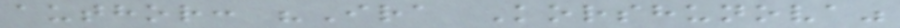author: "Ira Korshunova"
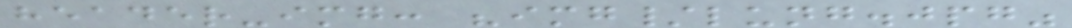header-img: "img/lung.jpg"
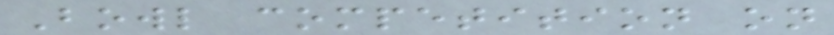Bowl competition on
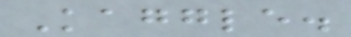Kaggle.
